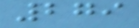279
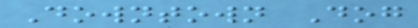Downtown Dog
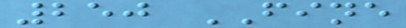250 FINE
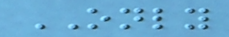ONLY
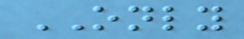ONLY
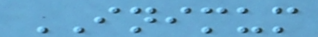INIMUM
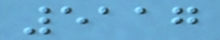5117
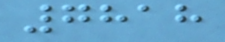7818
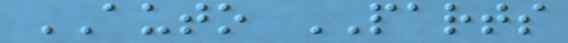AUTO PARTS
